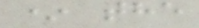* the
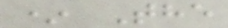* The
